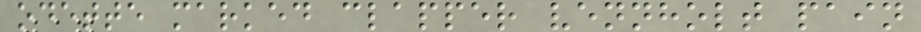odette marked clapper vennholt pain
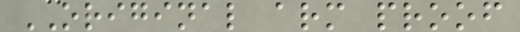ORIGINAL arm proof
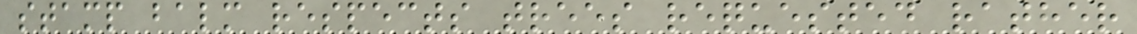stamp balm respects trees requested rather
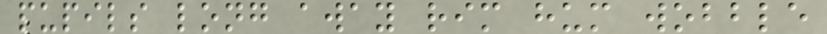pupils long away rim hum wobble
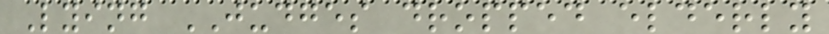Lying JUDGES dropped elderly
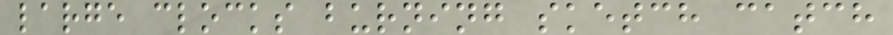large clocks burning sketch catch
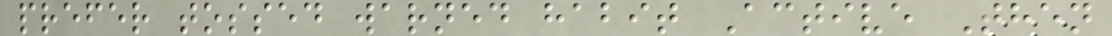prefer tossed warned habit Active Then
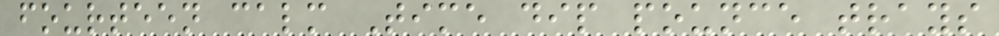fourteen calm Time dip pounce trays
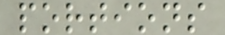portions
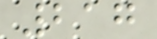217
